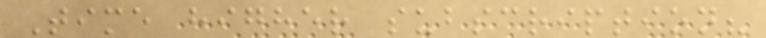Time higher subscription?
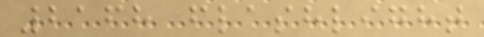2168 flashlight
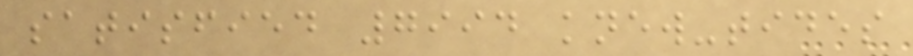satisfied 7994 knew-tides
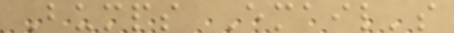Bumps Email's
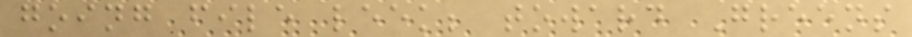going file leek; toward Greens
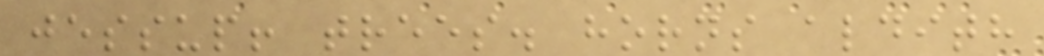jessup! trees. horns aldith
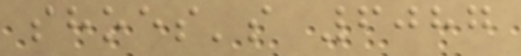shoes's 6087
